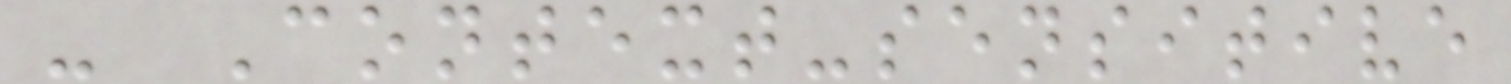- Context-sensitive
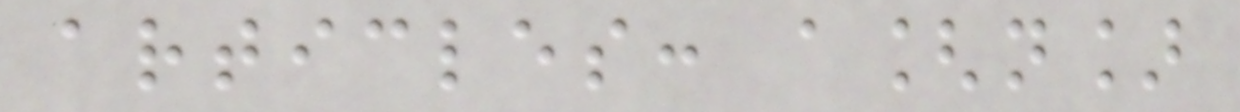articles: a[n]
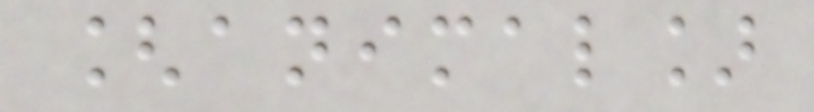[animal]
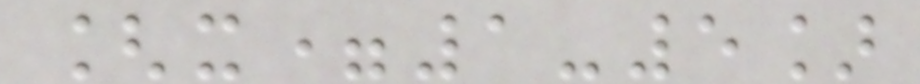[x=1-5]
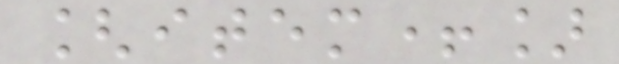[item+]
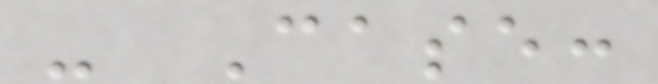- Case:
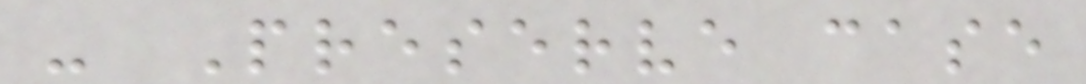- Preserve case
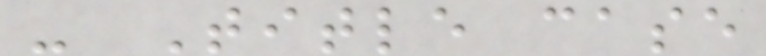- Title case
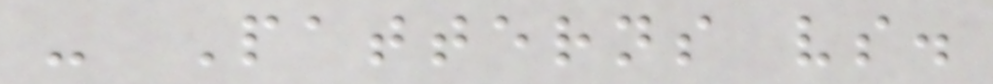- Patterns vs.
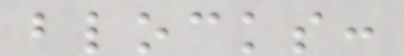blocks:
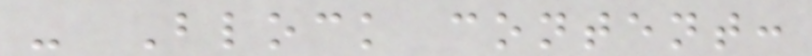- Block content:
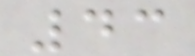43
